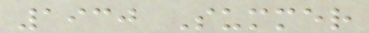1930 Summer
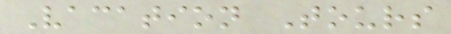Vacation Tours
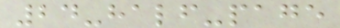24-half-page
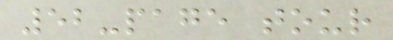52-page tour
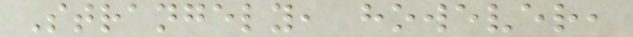Strangely, however,
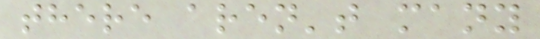there aren't many
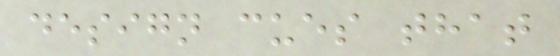design cues that
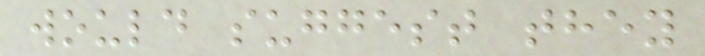would suggest they
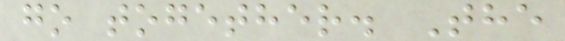go together. The
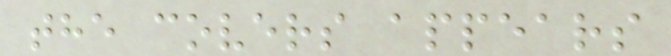the covers appears
